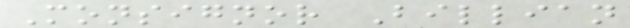Monsignor Billian
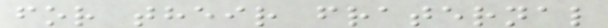for their fraternal
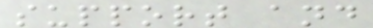support and
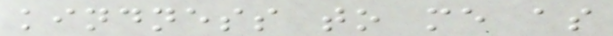kindness to me as
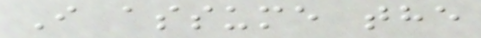I assume the
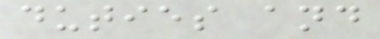duties and
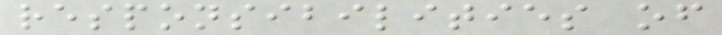responsibilities of
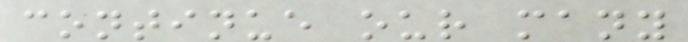continue our many
